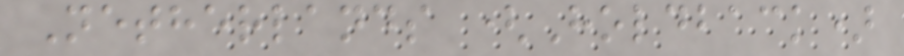Netherlands (Holdback)
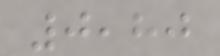0,80
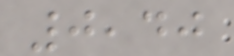0,40
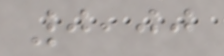0,00
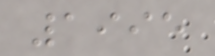1995
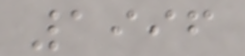1996
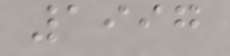1997
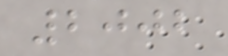2002
